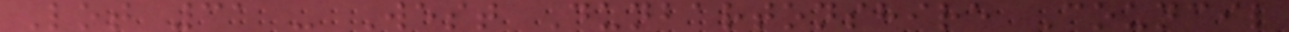Lot 31 - West Dunbartonshire Council
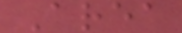Area
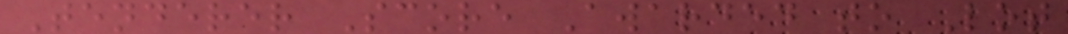Tenderer Score Awarded to Lot
